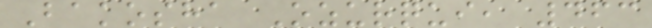Bakosha Ozurqui, 463
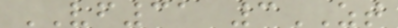VF31 3ZT
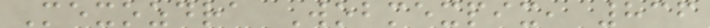Mexozdra Wobmexpix, 836
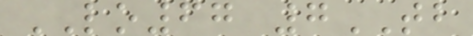LO67 7TB
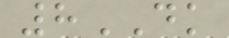8DK
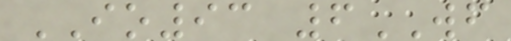IO93 6WF
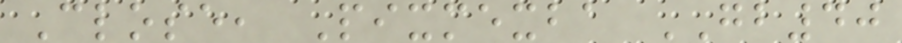Close, Pixmexba GB40
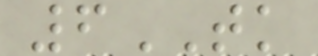6TK
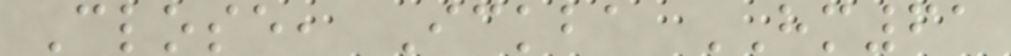Close, Ickba HM61
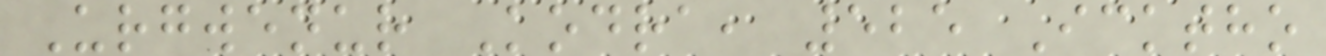Urgwenur Kodra, 525 Icktho
